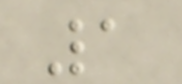1
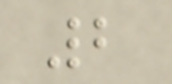2
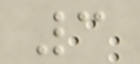3
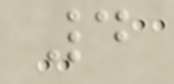4
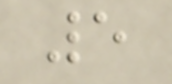5
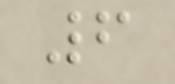6
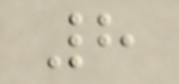8
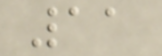11
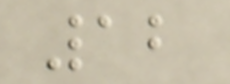12
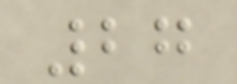27
